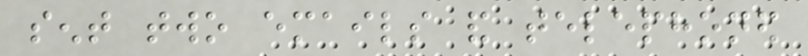sent two emails and telephoned
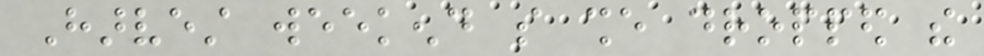Harvest weekend so she dropped the
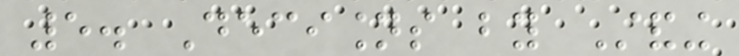5. Decisions by Standing
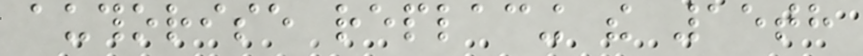authorise replacing the 15th
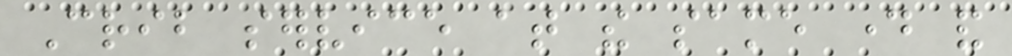Crib service at the same day and
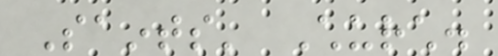Saints' Church.
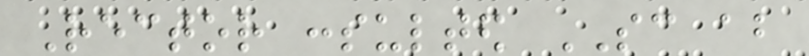Rector consulted SC about
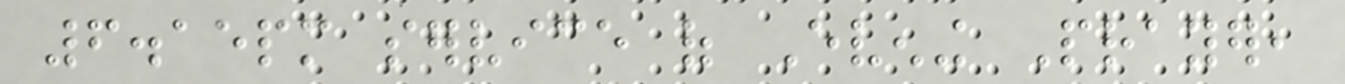6.15pm service of Evening Prayer,
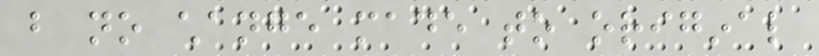but no change made to original
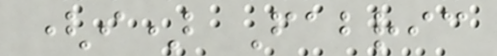(i) Fabric
